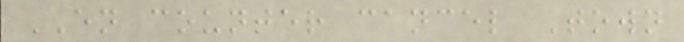EN counter cancel Town
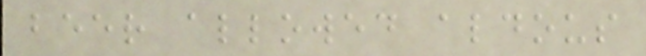beer allowed aldous
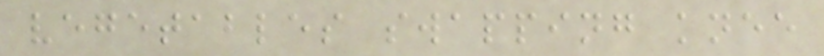vegetables swapping knee
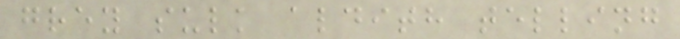grey sulk aldith telling
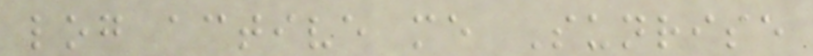log active me Sunrise
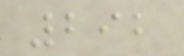292
